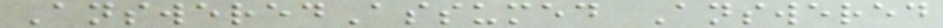AnsweredAssumed Answered
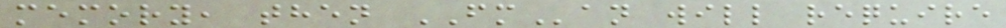memory, then FMan will require
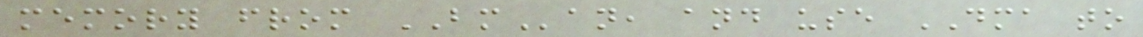memory from BMan, and use DMA to
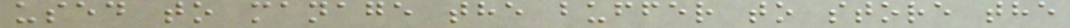used to manage the buffer to store the
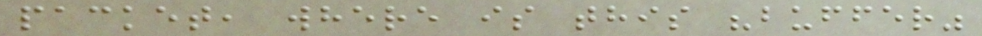packet, where is this "buffer"
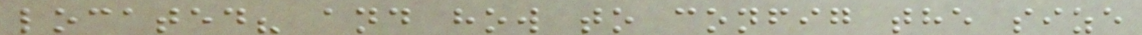located? and how to config the size
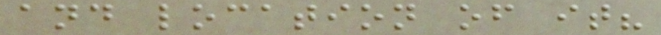and location of it?
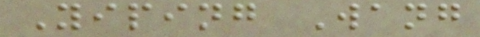Yiping Wang
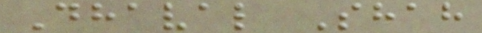Dhaval Shah
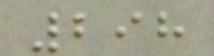298
